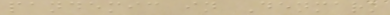pandemic in Denmark
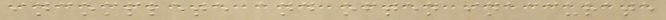incomplete and often inaccurate
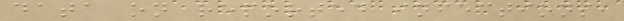data on reported infections,
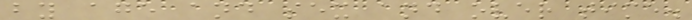by age and sex and over time.
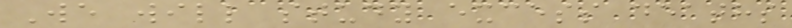We will study excess deaths
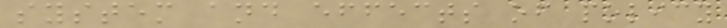system and effects of policy
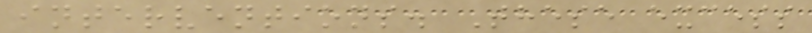interventions. These excess
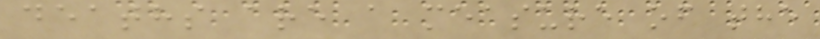deaths are a measure of the
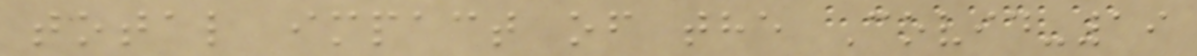total impact of the Covid-19
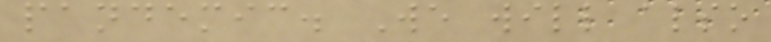pandemic. We will also
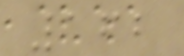162
